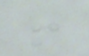!
